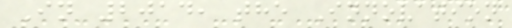In 2014, the Innovation
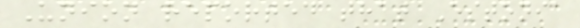Union reported that Estonia
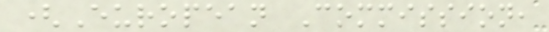(European Commission,
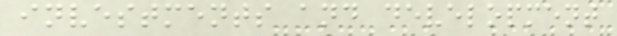investments and development
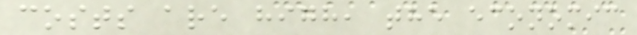costs are high, the economic
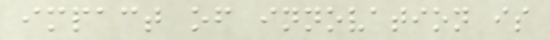impact of innovation is
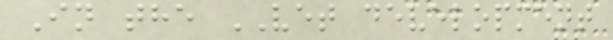In the VET development
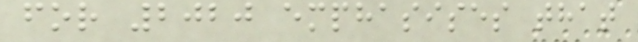for 2020 emphasises that
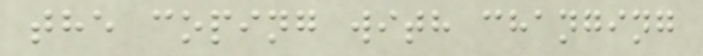the coping with changing
